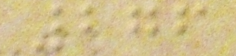276
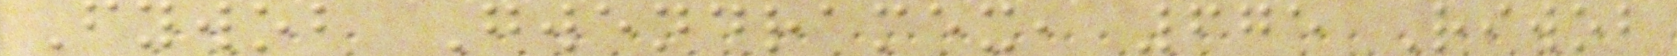Fywob Gwendramex, 675 Riwob
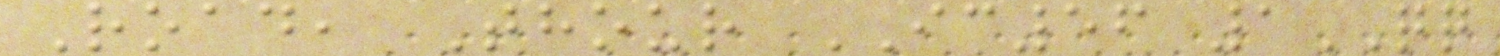Road, Thour IC56 1QQ
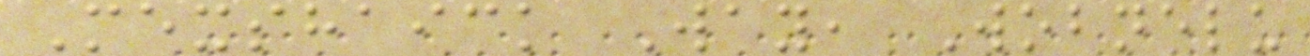Mexshaick Way, Wobnelu
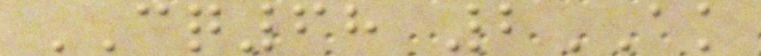CQ68 2AK
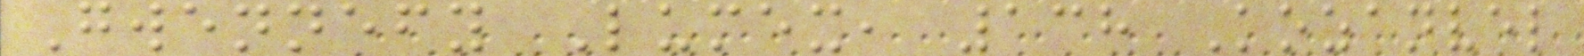Gwennefy Lumex, 138 Kozanvel
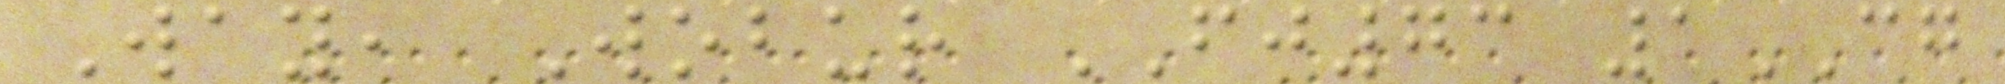Way, Wobur FJ73 1CG
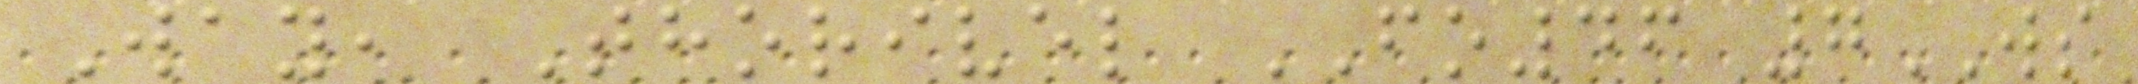Way, Thorivel FO46 7WS
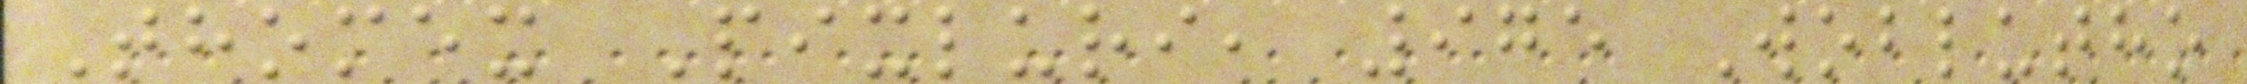Thomex Pixluri, 975 Woblutho
